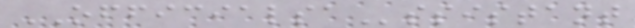OFFICIALSAssistant
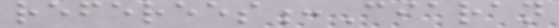referees:Ciaran
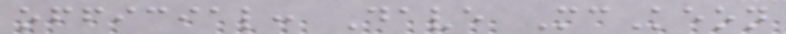official: Dave McKeon
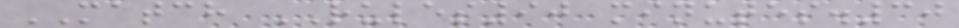MATCH RULES90 minutes.30
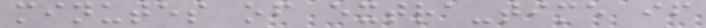minutes of extra-time if
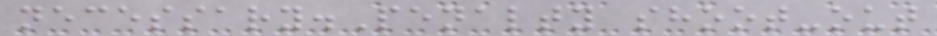necessary.Penalty shoot-out
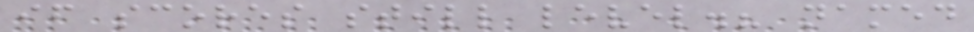if scores still level.? named
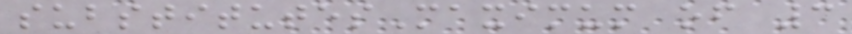substitutesMaximum of 3
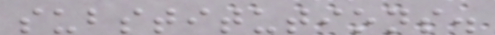substitutions.
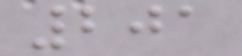201
